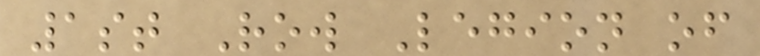1st Row Legion of
